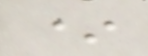*
